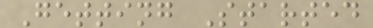Getting Started
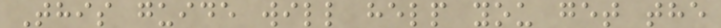This guide will help you get the
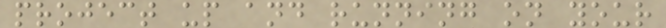project up and running on your
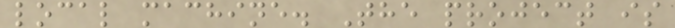local machine. The project is
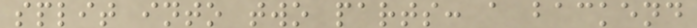split into two parts: a backend
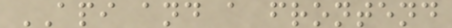API and a frontend
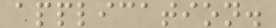application.
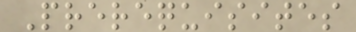Prerequisites
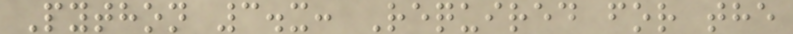Python 3.x: Required for the
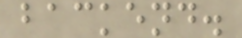backend.
